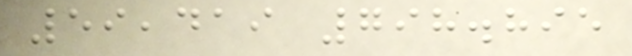59,419 798.895
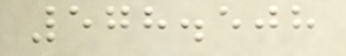578.508
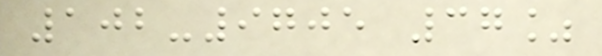102-9705 37%
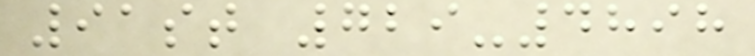91st 729-4898
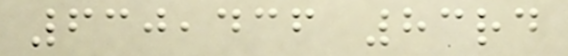630,436 83rd
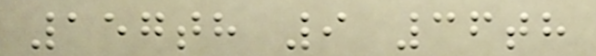157th 9 36th
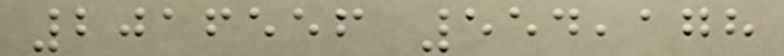2016556 554,178
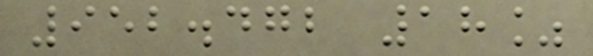952.472 18%
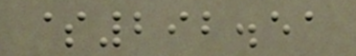$292.51
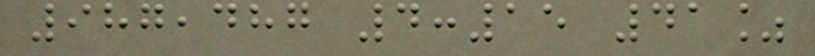987,487 4:15 41%
